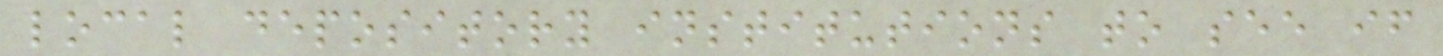local depository institutions to see if
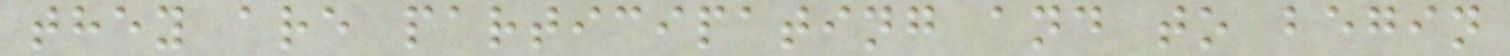they are participating and to begin
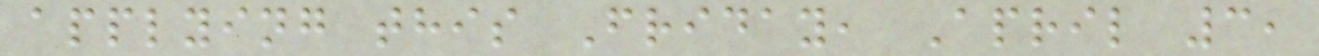applying this Friday, April 3,
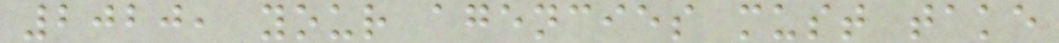2020, your agencies must take
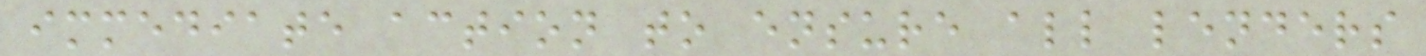immediate action to ensure all lenders
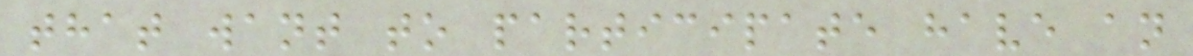that want to participate have an
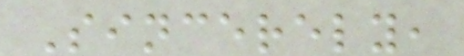Sincerely,
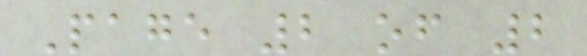Page 2 of 2
